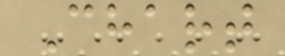Chart
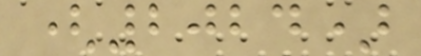(2024)
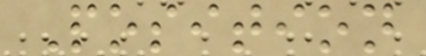Position
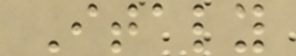Italy
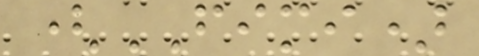(FIMI)
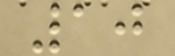10
